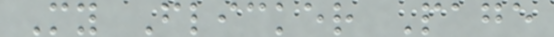My Flicker Page
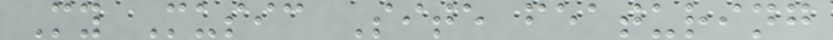My Music Site featuring
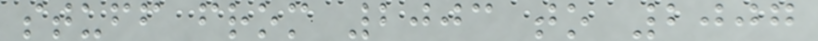stuff from 2003 to 2007
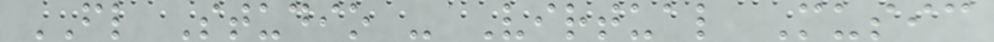FL Studio - Virtual Music
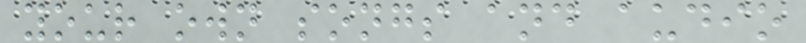your own songs and audio
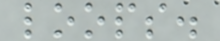loops.
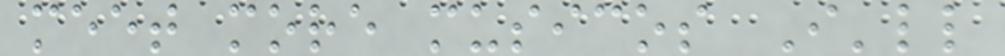meet more musicos I'll
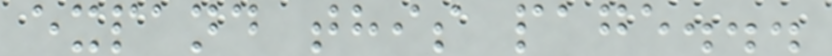expand this page...
